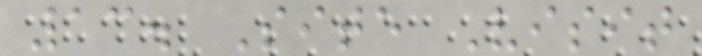13. Site Visit
